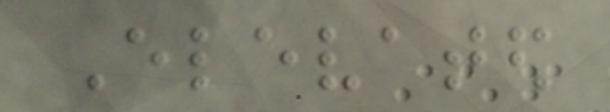Elevated
